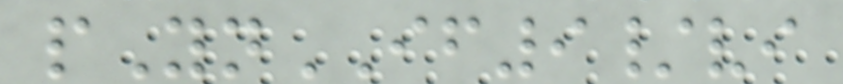pYnIF9/vi
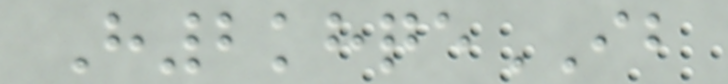H2khqeIB
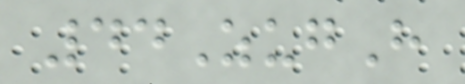44ZugH
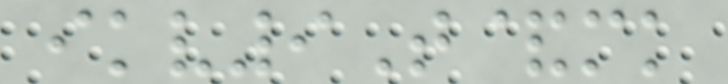ikv9T&mk
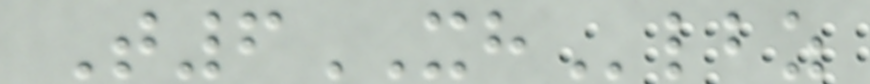T6XHlbz
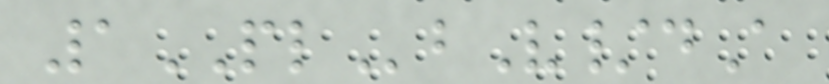1PLbV/dA
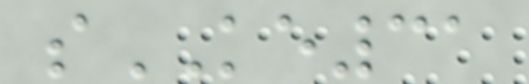sKE31
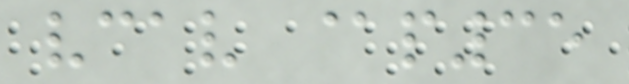vcav @p35
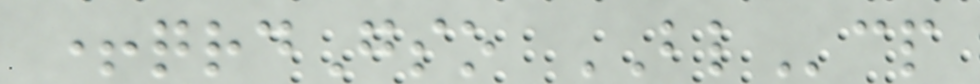+qrdGso BLcp
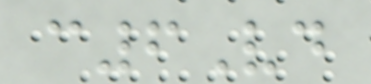c6Vd
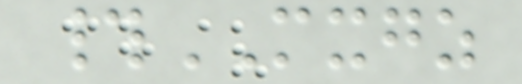#MXGZ
